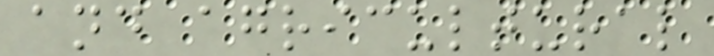and agricultural
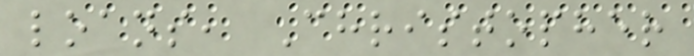loans, Christopher
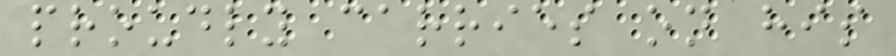proudly carries on his
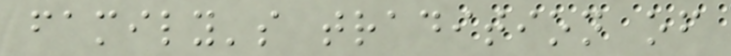family's tradition of
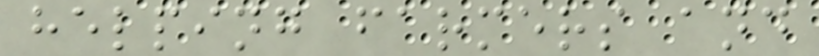helping farmers and
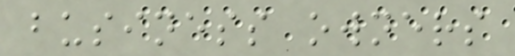business owners
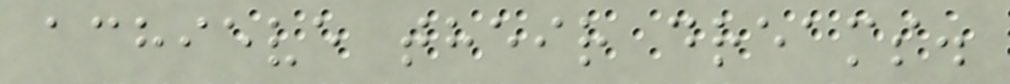achieve their dreams.
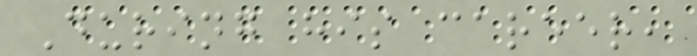During his career,
